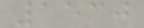1530
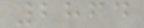2864
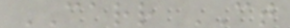CARR CT
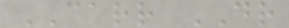CARR DR
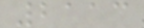2113
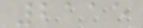2115
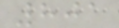801
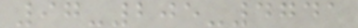97-205-4741
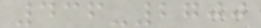436-2700
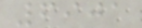6901
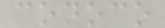conoco
